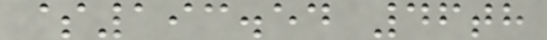$193.54 46th
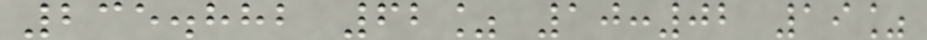235.882 62% 10:02 19%
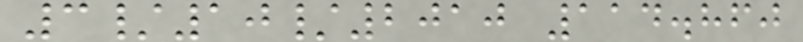3/10/2010 114.860
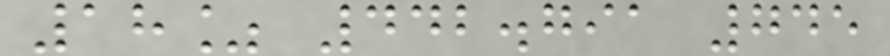18% 442.791 745
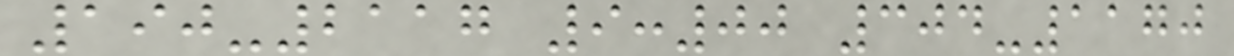190-2117 9:00 304-1170
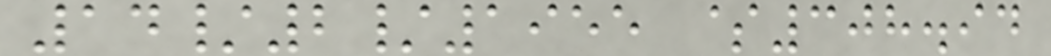14/2/1955 $308.94
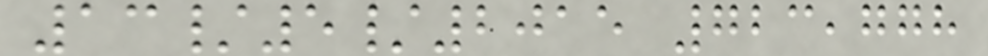13/5/2015 723,778
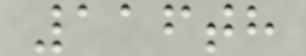116th
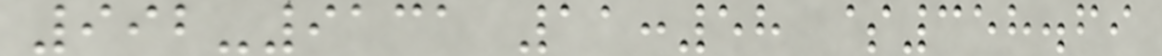992-9131 11:58 $358.69
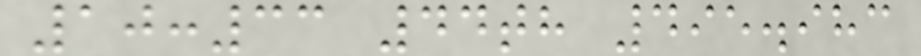10:33 44th 495.983
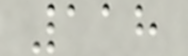118
